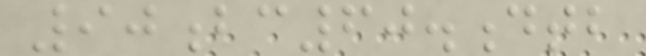90bc60.dtb
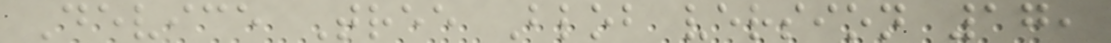Device Tree Blob version 17,
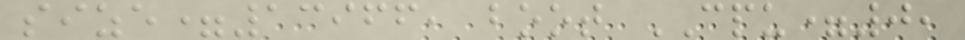size=13966, boot CPU=0,
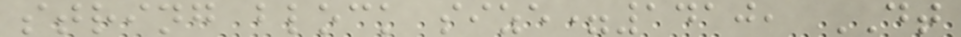string block size=1410, DT
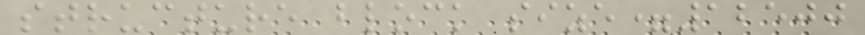structure block size=12500
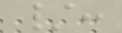/:
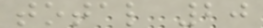total 20
